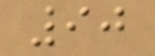90
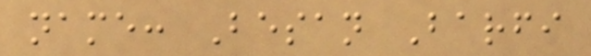name: Besan Barfi
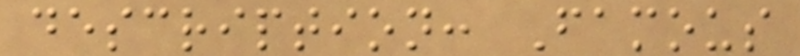description: Famous
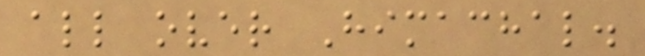all over Himachal.
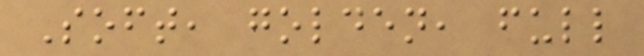Soft, golden, full
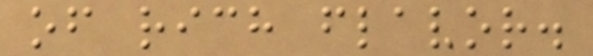of rich flavor.
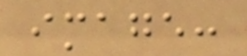image:
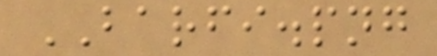BARFI.png
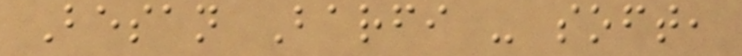Besan Barfi - soft,
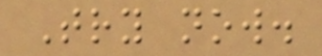Try now.
